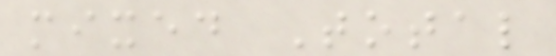mixed Total
